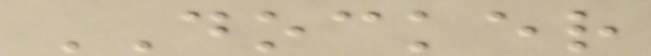DOCKER
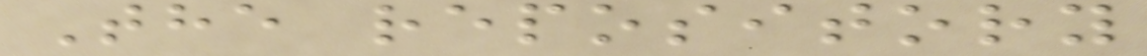The repository
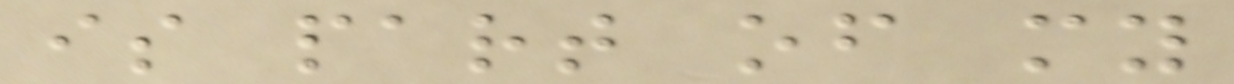is part of my
